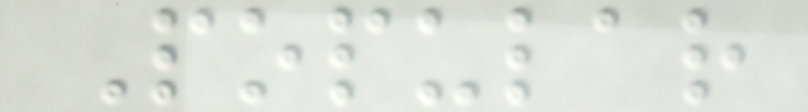Popular
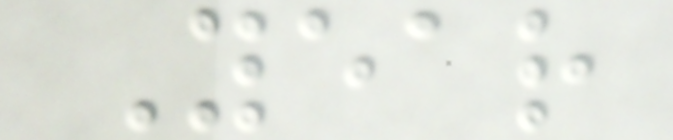Year
